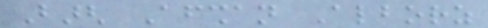Bargh Afshan Alborz
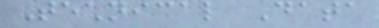Technical Data
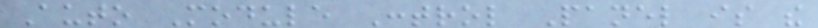Auto Module Control Panel is the
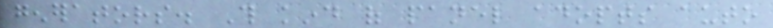generators. This kind of panel adopts auto
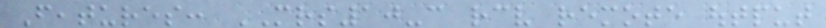Features: MRS10-can receive remote output
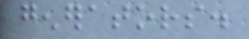generators.
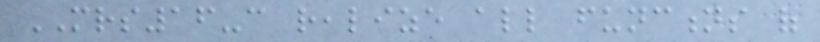MRS16-can realize all functions of
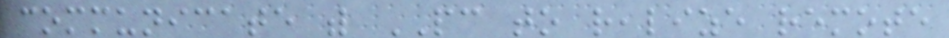communicate with PC to realize remote
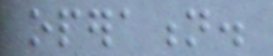operation.
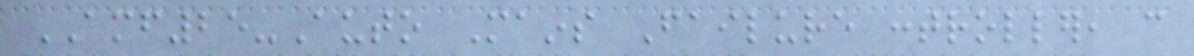AMF25-Auto Mains Failure controller, can
